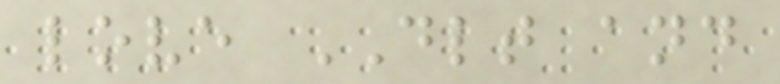love DLT and
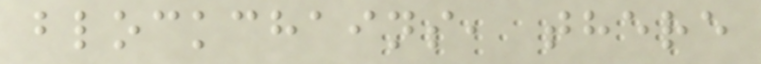blockchains, there
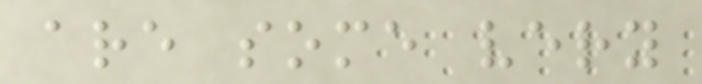are some very
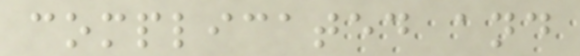complicated and
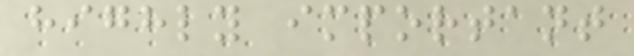highly important
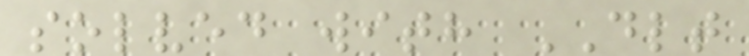solved with DLT
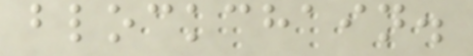blockchain.
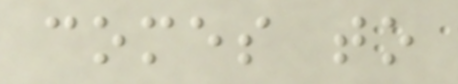comes to
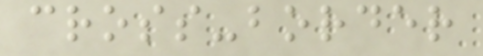cross-border
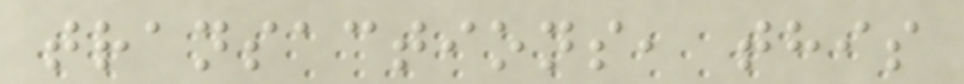transactions, this
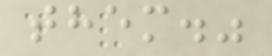them."
